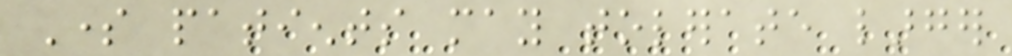Some patients may tolerate larger
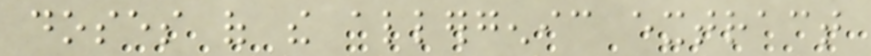doses of the allergenic extract
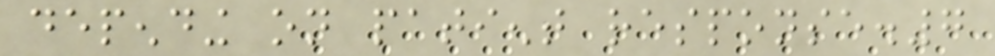depending on patient response.7
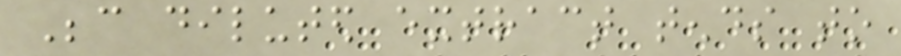Because diluted extract tends to
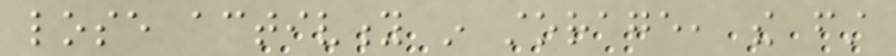lose activity in storage, the first
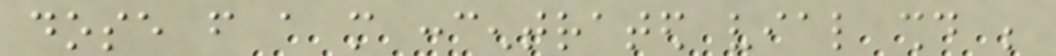dose from a more concentrated vial should be
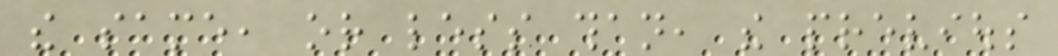the same, or less than, the previous
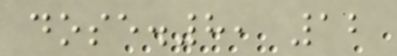dose.8, 12
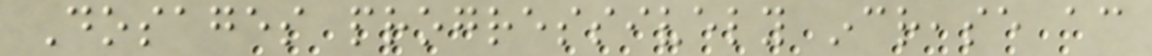Dosages progressively increase according
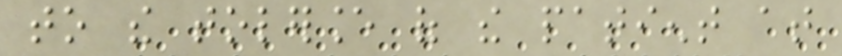to the tolerance of the patient at
